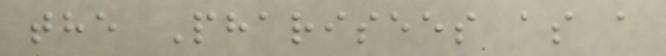the Pharisees as a
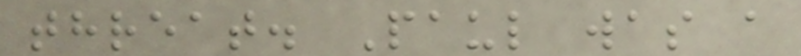threat. Paul was a
